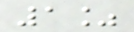1%
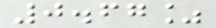0.67%
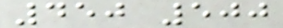450 500
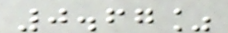0.67%
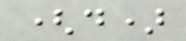(d)
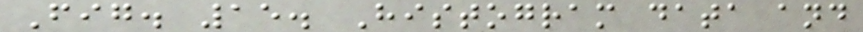Fig. 15. Histogram data and
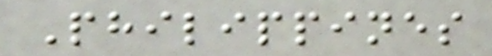Philippines
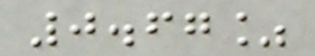0.67%
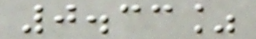0.33%
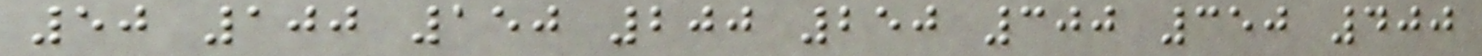50 100 150 200 250 300 350 400
